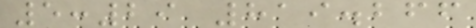5:29 819.266
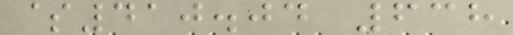$410.04 638
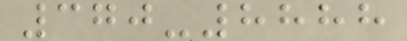370-8888
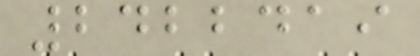2422419
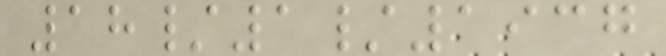18/1/1937
